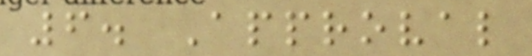6. Approval
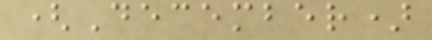(December)
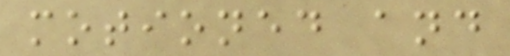motioned and
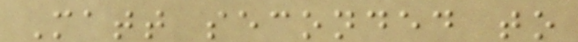Matt seconded to
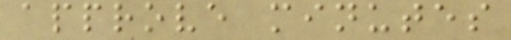approve minutes
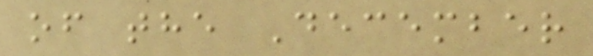of the December
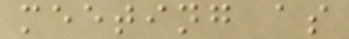meeting as
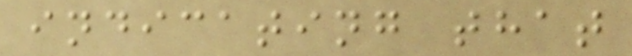indicating that
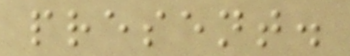present.
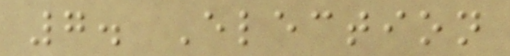7. Election
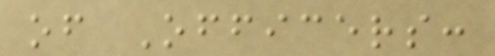of Officers:
